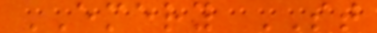EMERY ST
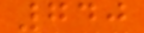740
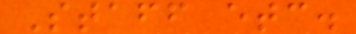Staff etc.
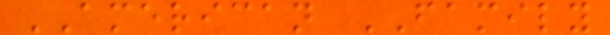AMERICAN FAMILY
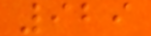929
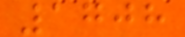1708
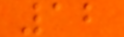12
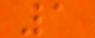1
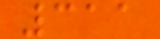311
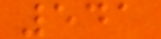541
